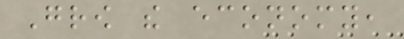Grow the economy,
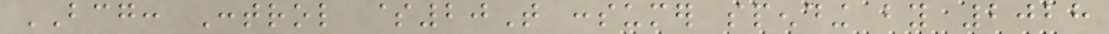BCG: Control $20T consumer spending by 2028
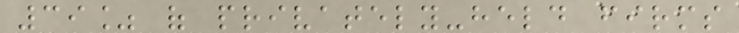39% of privately-held firms
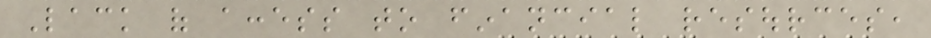Lack of access to financial resources,
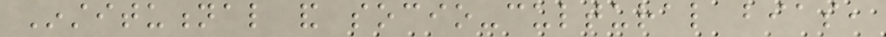Institutional and socio-cultural bias,
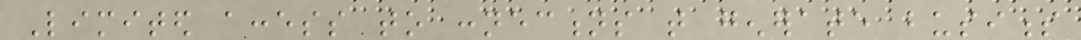Limited access to connections that generate business
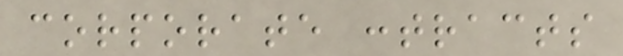corporate contracts
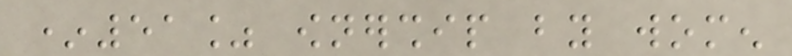*51% ownership by women
